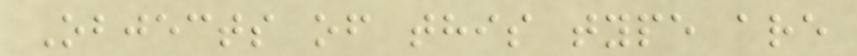Objects of this type are
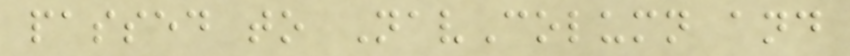passed to NavColumn and
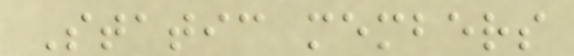Static members
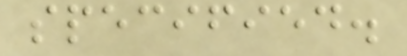specified.
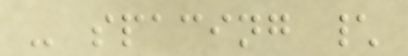- spacing \
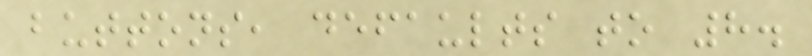buttons, defaults to 8.
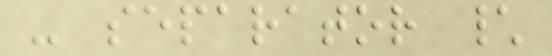- separator \
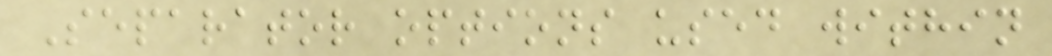Separator options used within
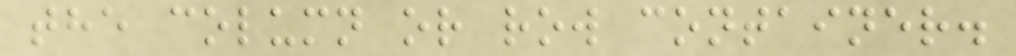the column or row container.
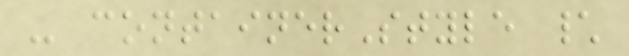- containerStyle \
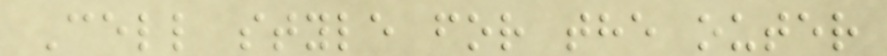Cell style for the outer
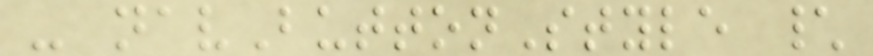- navButtonStyle \
